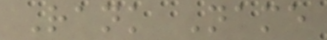Rank Name
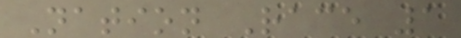Nation Race 1
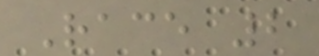Race 2
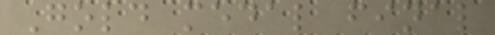Gold medal final
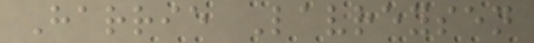Harrie Lavreysen
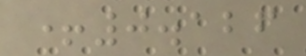+0.126
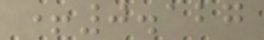+0.127
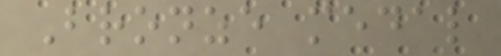Bronze medal
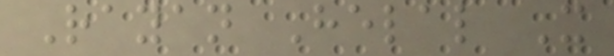Rayan Helal X
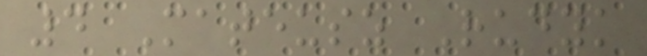4 Mateusz Rudyk
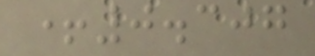+0.307
